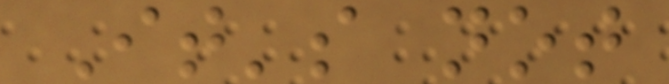It's not
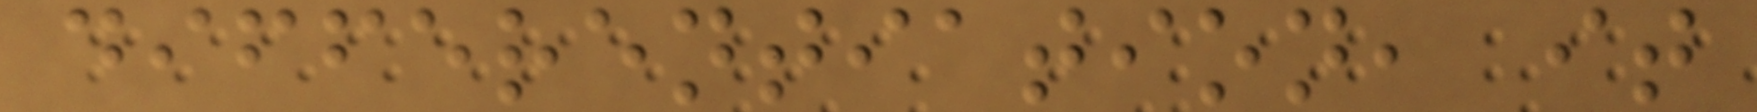differentiation, it
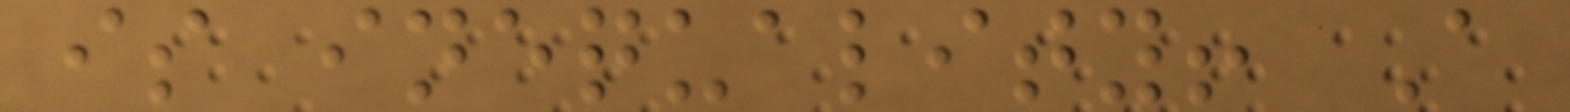is inequality! A
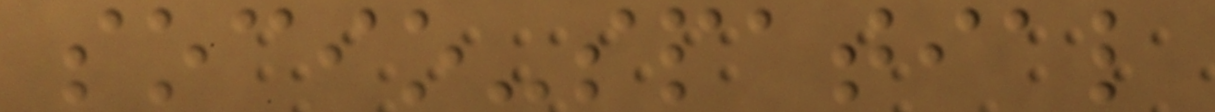socio-spatial
